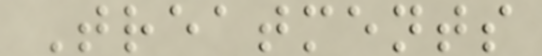Treatments
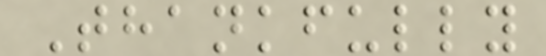Thankfully
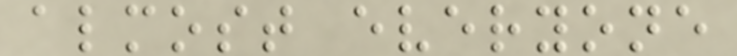almost everyone
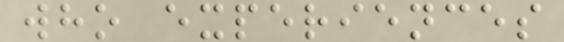who experiences
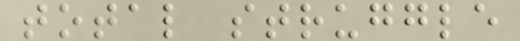total struggle
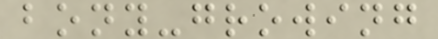bony-growing
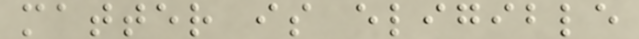matter is eligible
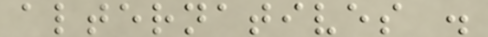alternatives .
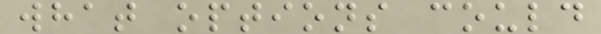what options could
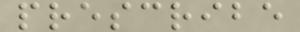prescribe
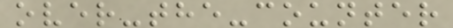over-the-counter
